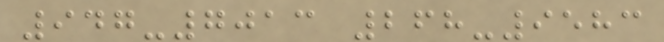947-7013 268-9583
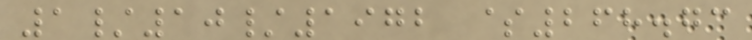1/10/1972 $268.73
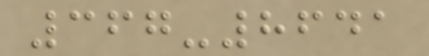367-8641
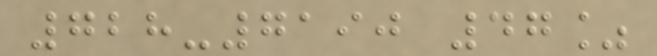728-7190 47%
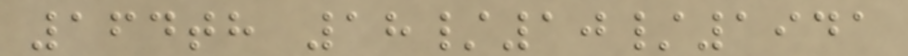164th 18/10/1941
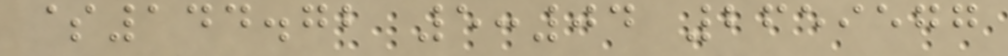$144.72 5:04 2659577
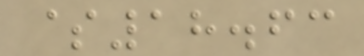$18.63
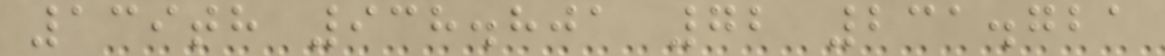139th 938.801 72 231.721
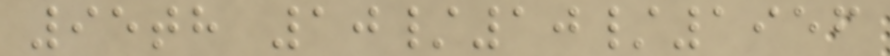95th 10/10/1956
